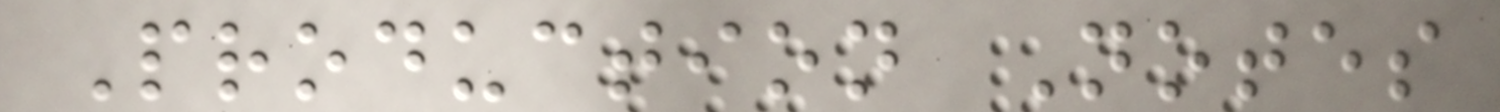Production Notes
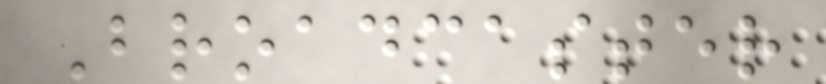Broadcaster
